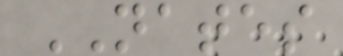NATES
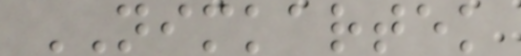NIMKARTEK
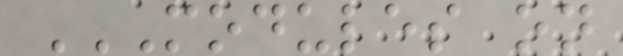MODULES ON
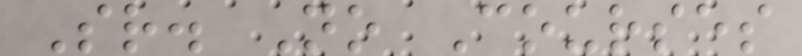Sr. No Courses
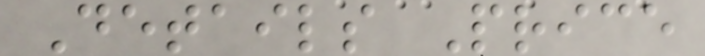Details Price
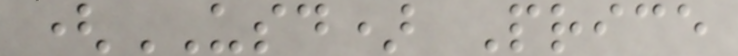(USD) Price
